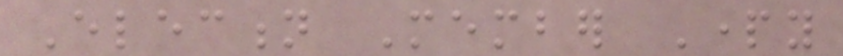Election Member Party
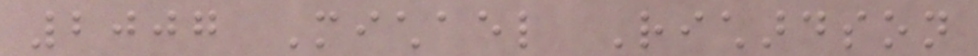2007 Michael Richardson
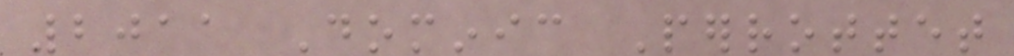2011 Dominic Perrottet
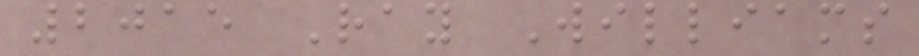2015 Ray Williams
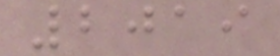2019
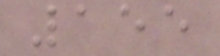155
